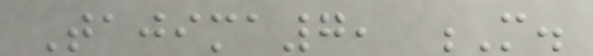Tajima7, M.
